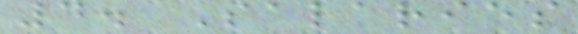4. Salaries
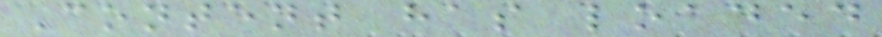Content has loaded
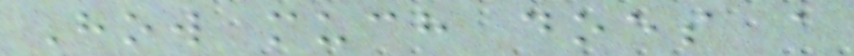How much does a
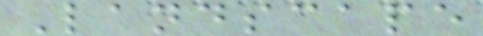Landscape
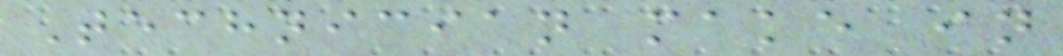Technician make in
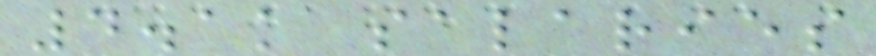4.1k salaries
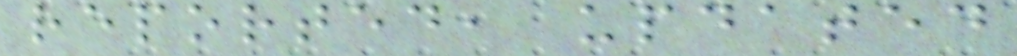reported, updated
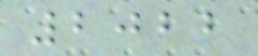2022
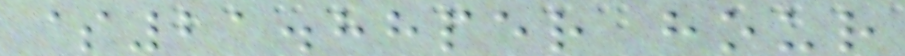$21.88per hour
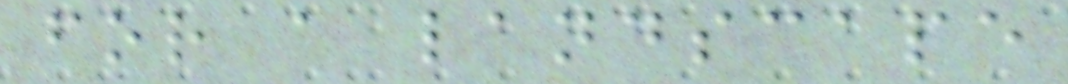for a landscape
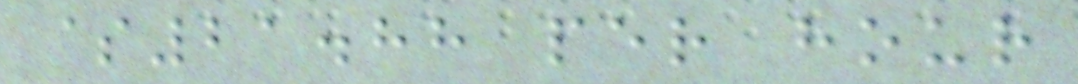$21.88 per hour
